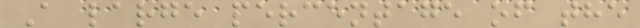A large percentage of the
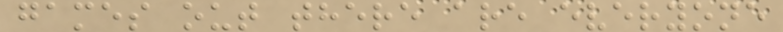games out there are everyone
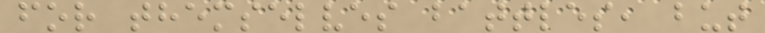for themselves battles, but
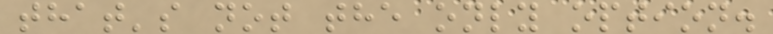that's not the only option.
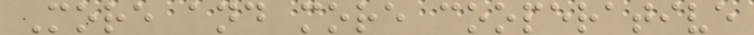More and more cooperative
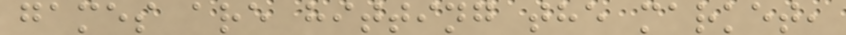games are hitting the market,
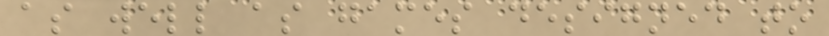as well as games designed to
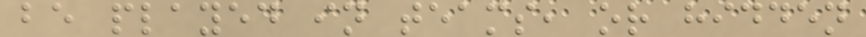be played in teams, or hidden
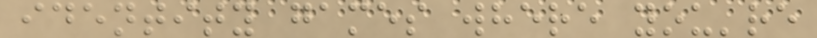identity games where you're
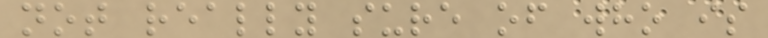not really sure of who is
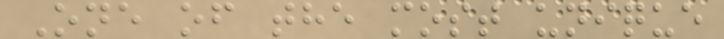One of the most unique
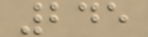245
